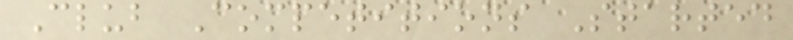Club Competitions Started
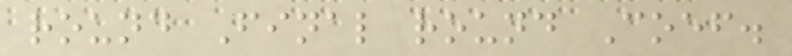round Final round Coef.
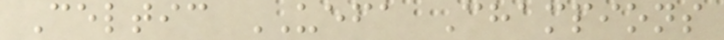Celtic UEFA Champions
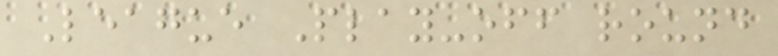League Play-off round
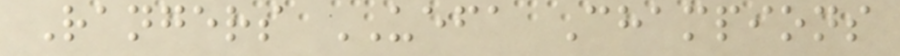Rangers UEFA Champions
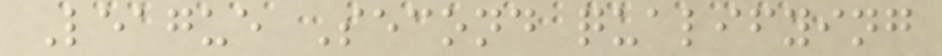League Second qualifying
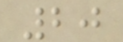20
